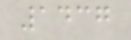1437
